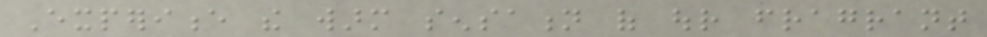Experience the warm sensation of our fragrant
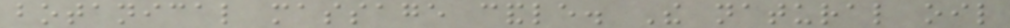botanical massage candle. The natural oil
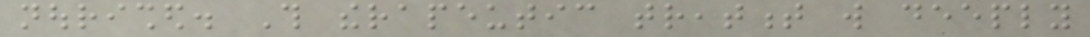nourished. This therapeutic treatment will deeply
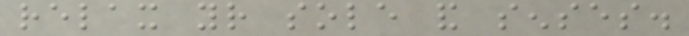relax your sole and senses.
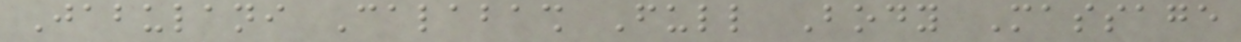Jabulani Calabash Full Body Massage
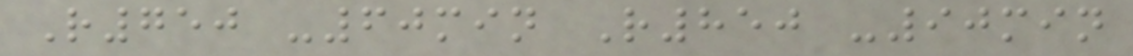R750 -60min R850 -90min
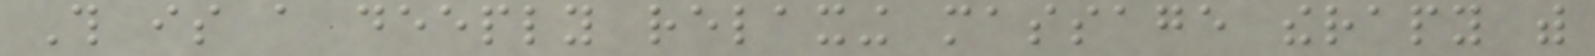This is a deeply relaxing massage therapy with
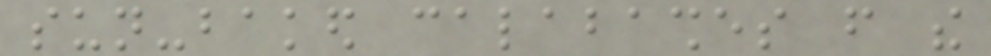sun-baked calabashes from the
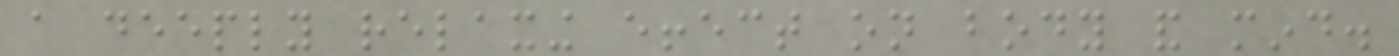a deeply relaxing effect on body and mind.
